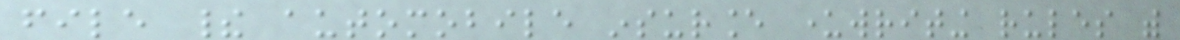file their automobile insurance underwriting rules with
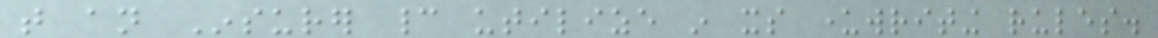that an Insurer cannot utilize in its underwriting rules.
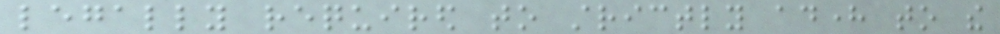legally required to strictly adhere to the
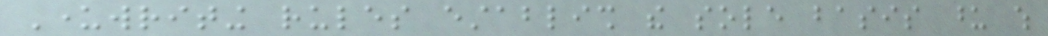Underwriting rules establish the sole basis upon which
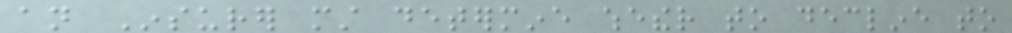an Insurer must determine whether to decline to
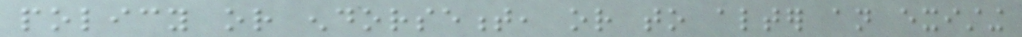policy or endorsement, or to alter an existing
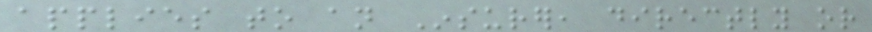applies to an Insurer, directly or
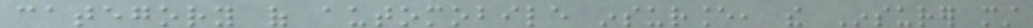category of automobile insurance, the Insurer must
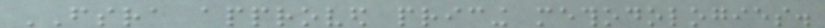FSRA approved pricing methodologies.
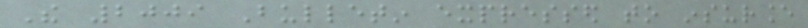The 2009 Bulletin expressed to insurance
